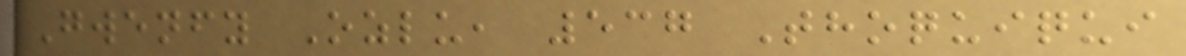Gwenfy Ozlu, 537 Thoquiqui
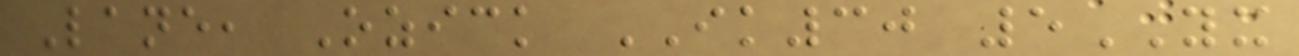Lane, Ozick IK30 5YX
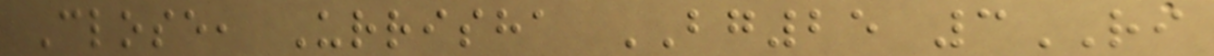Close, Urrisha BG25 3RI
